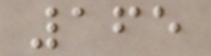165
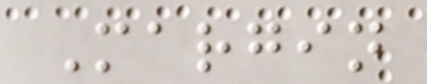Margin
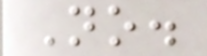No.
